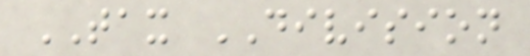TAX DIVISION
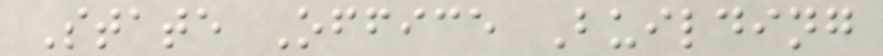State Office Building
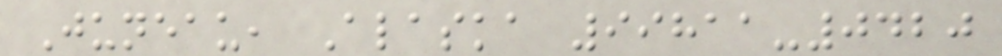Juneau, Alaska 99811-0420
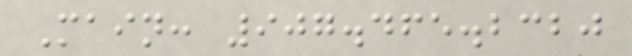Main: 907.465.2320
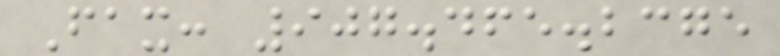Fax: 907.465.2375
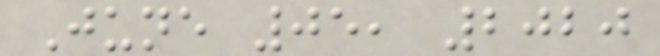June 05, 2020
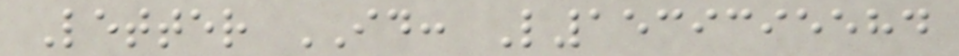Letter ID: L1539395584
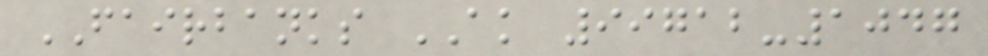FAIRBANKS AK 99712-1047
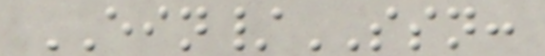EIN/SSN:
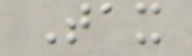Tax
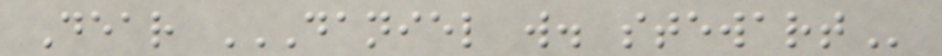Dear DANIEL W. STEWART
